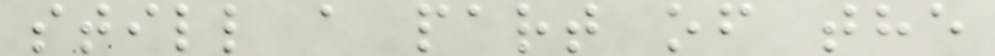still a part of the
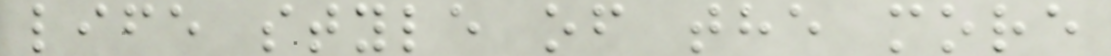life style of the more
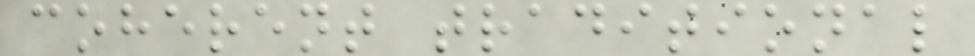coherent traditional
